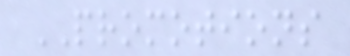PROMOTIONS
